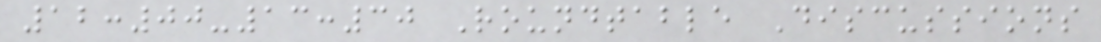12:00-13:30 Roundtable Discussions
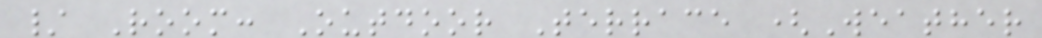/ Room: Outdoor Terrace (Weather
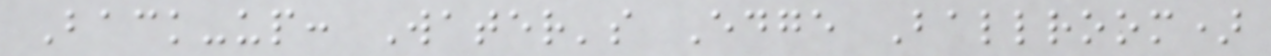Back-up: Water's Edge Ballroom)
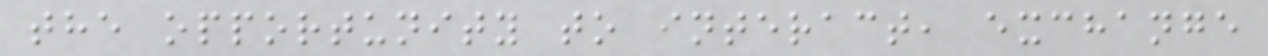the opportunity to interact, exchange
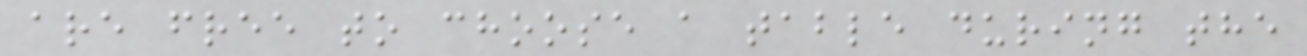are free to choose a table during the
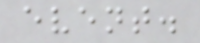event.
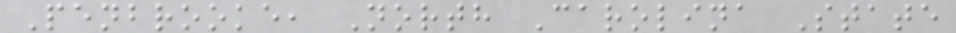Penbrooke, North Carolina State
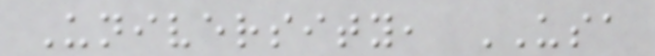University, USA
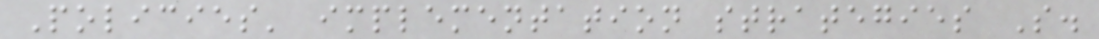Policies' implementation strategies S.
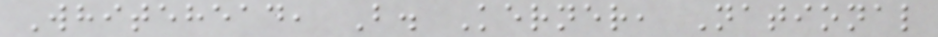Whitehead, B. Kerner, National
